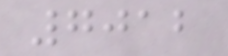7012
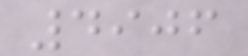4906
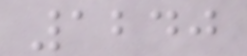1240
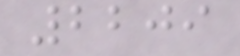2209
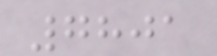7801
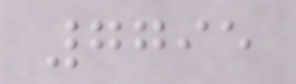7795
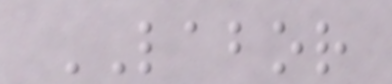LABOR
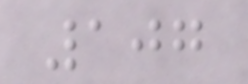107
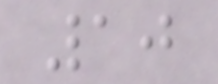10
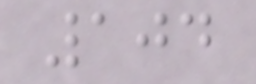104
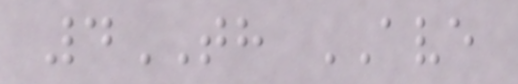4TH AVE
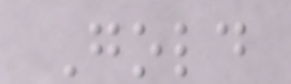Gold
